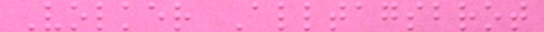Volker Alltagsbrot
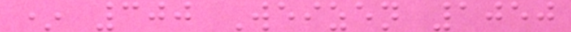* 300 Weizen 1050
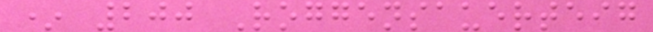* 200 Roggensauerteig
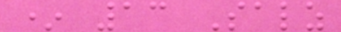* 13 Salz
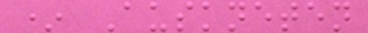* Auskneten
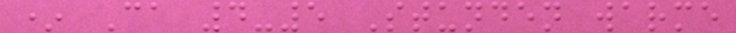* Ca 4-5 Stunden warme
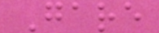Gare
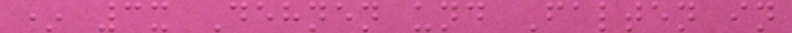* 3x Dehnen und Falten in
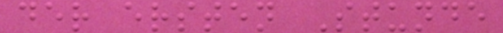der ersten Stunde
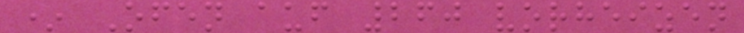* Ofen auf 260 vorheizen
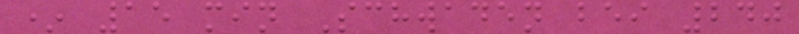* 15 min Schwaden bei 240
